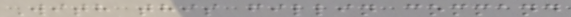With this fillin command
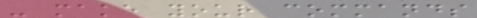- make your commands
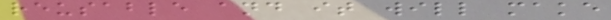reusable and it will make
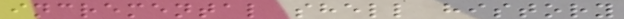incremental shell history
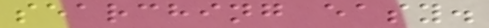searching easy.
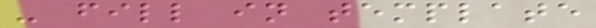- fill in template
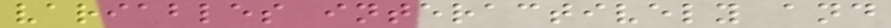variables interactively and
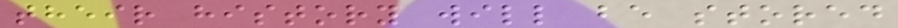their history will be stored
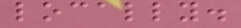locally.
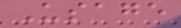Usage
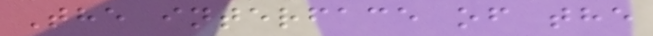The interface of the
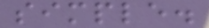simple.
